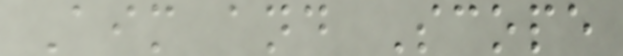Aim and Scope
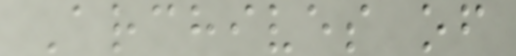Archives of
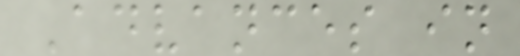Advances in
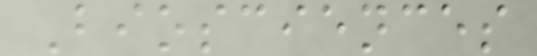Biosciences
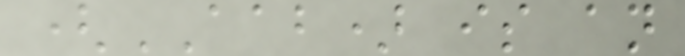(AAB) is an
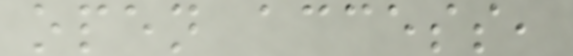open access,
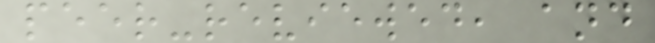peer-reviewed, and
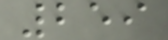259
